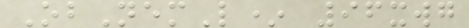ObNemL* 96xwg
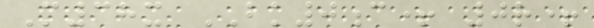M38x BK0c+ 0r+
